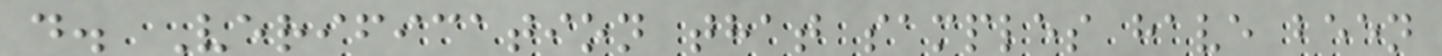d. Verification that samples have been
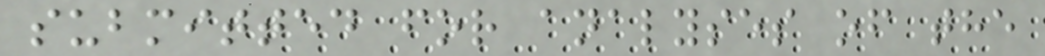submitted for analyses of the
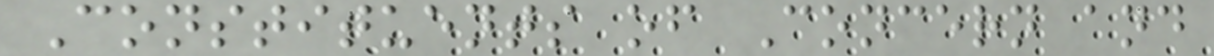Constituents of Concern and
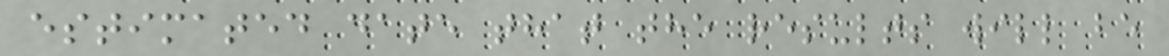estimated date that the results will be
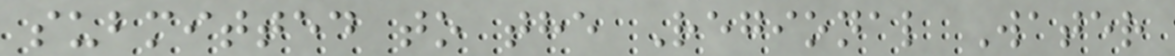submitted to the Regional Water
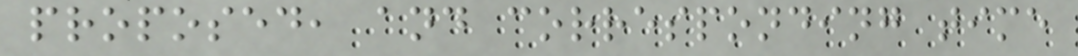proposed, and corresponding time
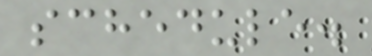schedule.
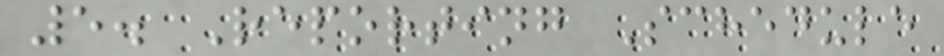5. Reporting Schedule
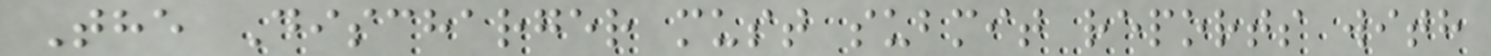The Discharger must submit reports with
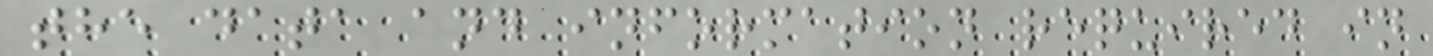the data and information required in
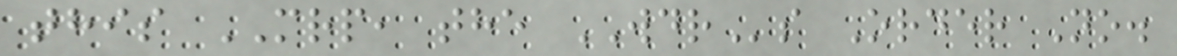this MRP, the WDRs Order No.
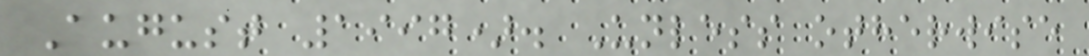August 1997). Unless otherwise
